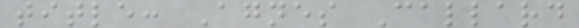title: Agnes Callard
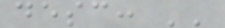desc: ''
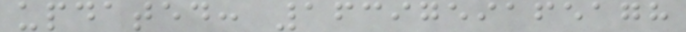updated: 1639759165178
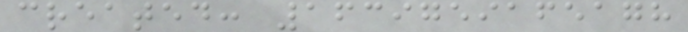created: 1639759165178
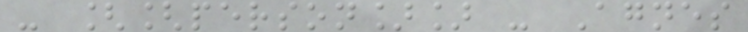- [[person]] - Agnes
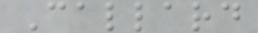Callard
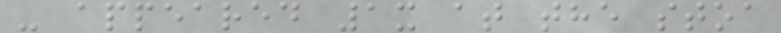- appeared 1x at the stoa
